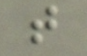t
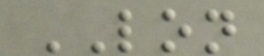LON
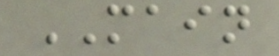MAIN
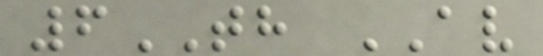6TH AV
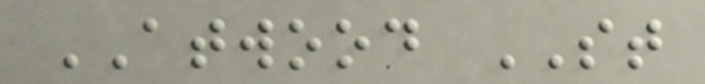ATWOOD ST
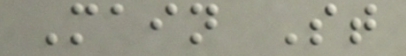Main St
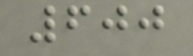600
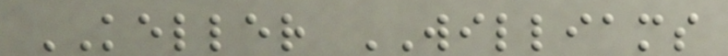KELLER WILLIAMS
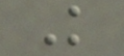K
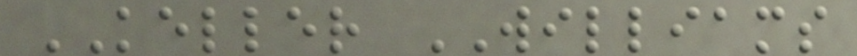KELLER WILLIAMS
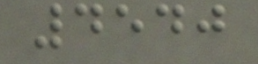4540
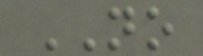NO
